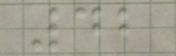42
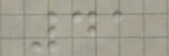41
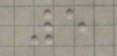5
